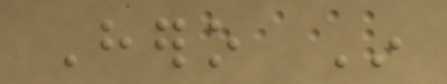Hero In
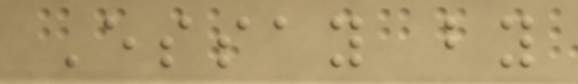Essay by
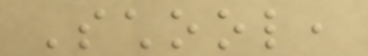School,
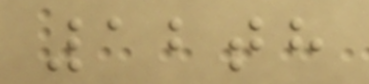12th
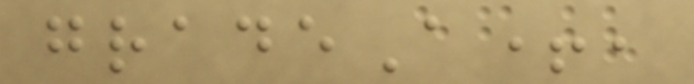gradeA+,
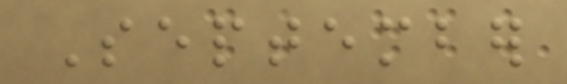September
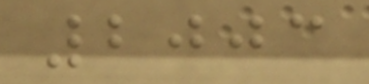2003
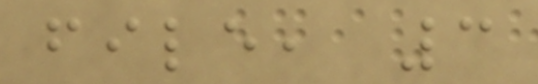file, 3
